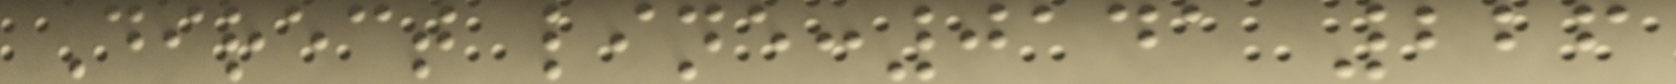Direct line:0141 226
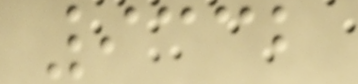9332
